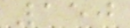150
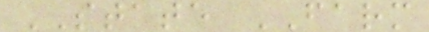STATE FARM
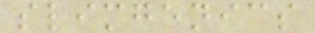slimgenics
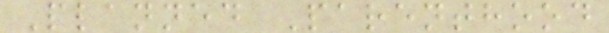Planned Parenthood
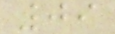09
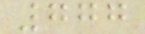777
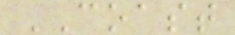COAST
